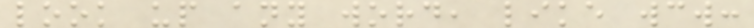look up any word, like wcw:
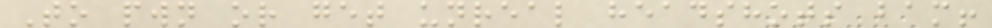To pwn or get unreal headshots bam!
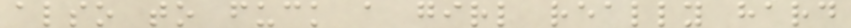also to fuck a girl really hard
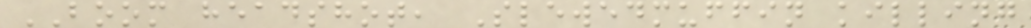BOOM headshot, Slewedmuffin killing
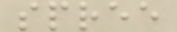spree
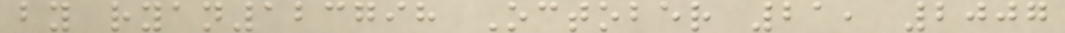by ryan123798 October 21, 2007
